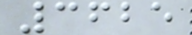3625
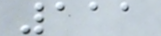111
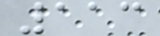113
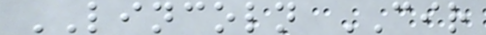LINCOLN CIR
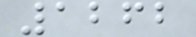1262
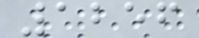1256
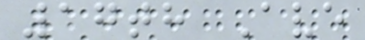17th Ave
